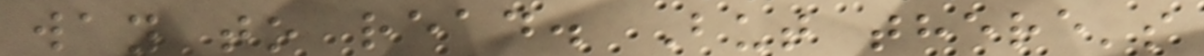way to read. But there's
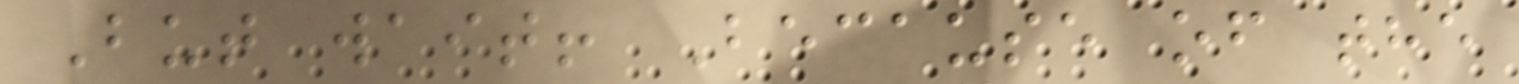But wait! Because of the
